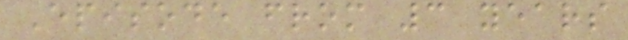Episode from 3 years
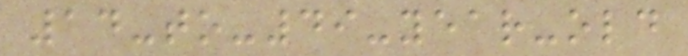14-to-49-year-old
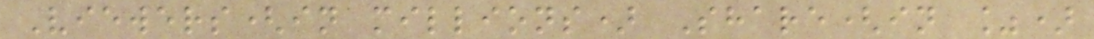Viewers(in millions) Share(in %)
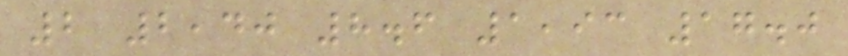2 2,40 8.6 1,93 17.0
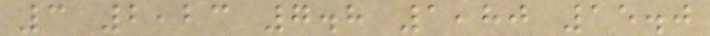3 2,23 7.8 1,80 15.0
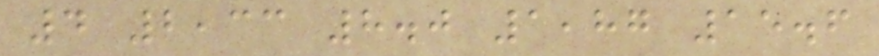4 2,33 8.0 1,87 15.6
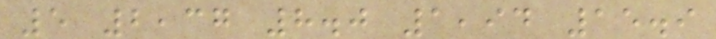5 2,37 8.0 1,94 15.9
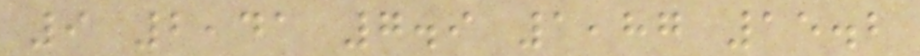9 2,41 7.9 1,87 15.2
